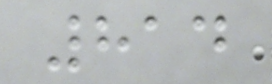814
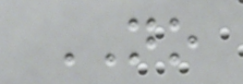NO
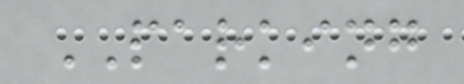PARKING
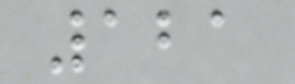121
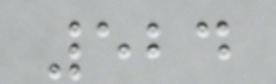524
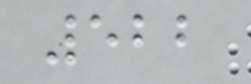522
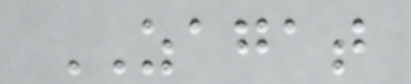ZAGAT
